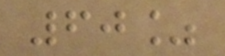60%
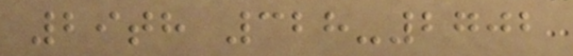29th 328-2702
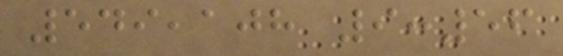549,108 9:56
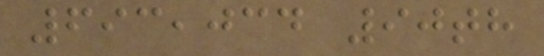693,034 90th
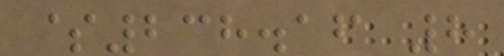$238.16 8
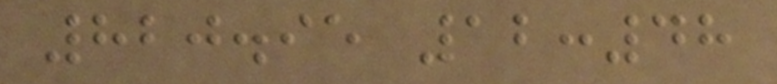820.95 12:48
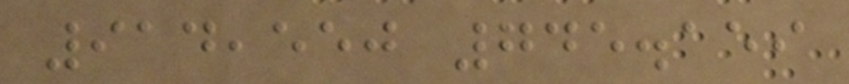914,550 745.159
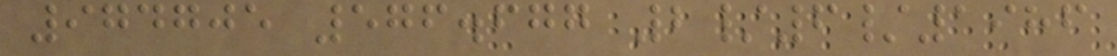974705 576.677 2/6/1986
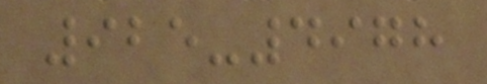925-4978
